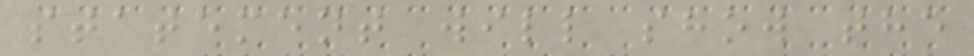statement will show the
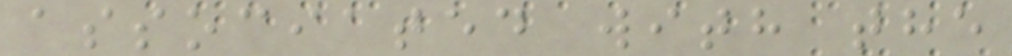associated with the
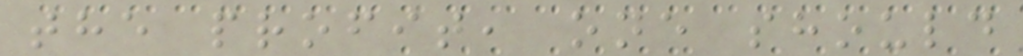the profit, one should
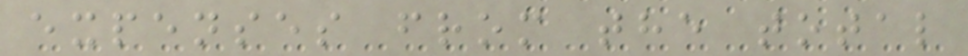expenses from the total
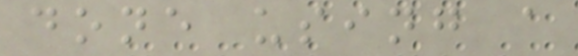done using a
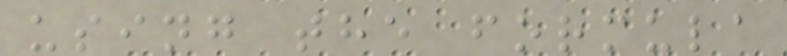using the formula
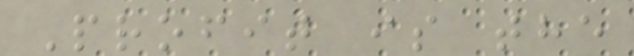Profit is the
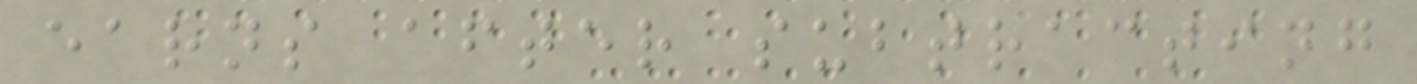earns after subtracting
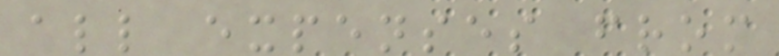all expenses from
